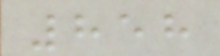858
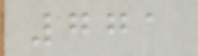771
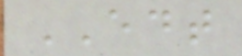EDT
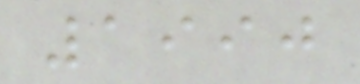1990
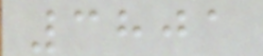3801
